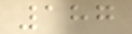187
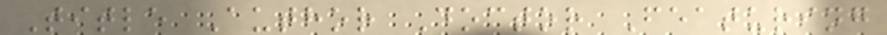Title Author Doctor Featuring
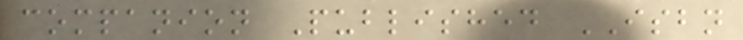companion Published ISBN
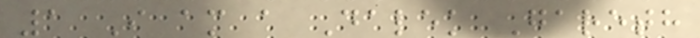1 I am a Dalek Gareth
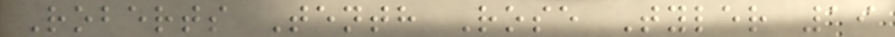Roberts Tenth Rose Tyler 19
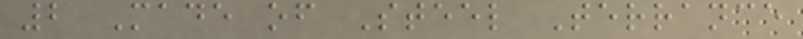2 Made of Steel Terrance
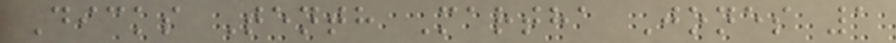Dicks Tenth Martha Jones 1
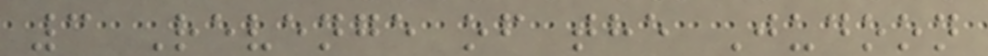3 Revenge of the Judoon
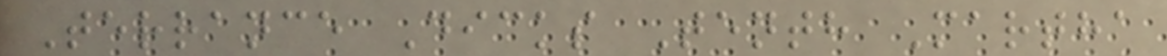Terrance Dicks Tenth Martha
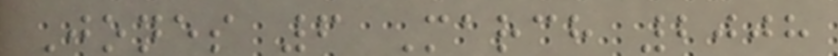Jones 6 March 2008
